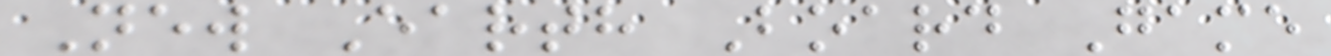New Earth Board Game
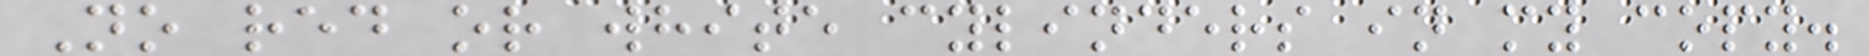No red or white cylinders in my copy.
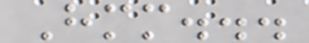Hmm...
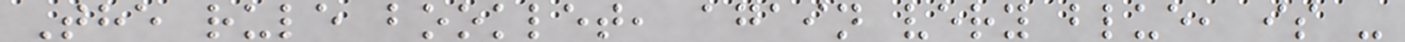The rule booklet, again very blue, is -
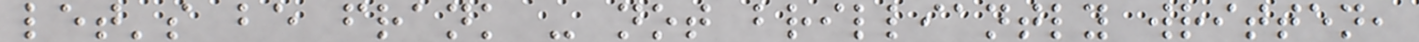let's be frank - not brilliantly written,
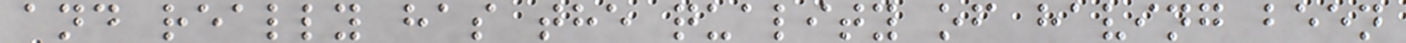and really has the quality of having been
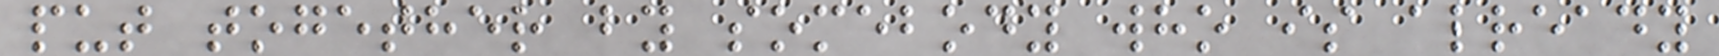put together by somebody who is already
